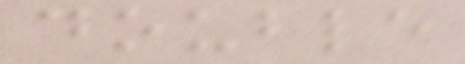double
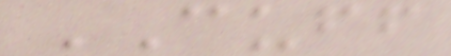CUFF
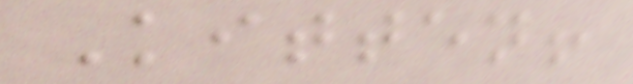Kitten!
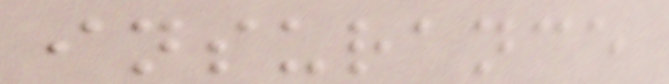insurance
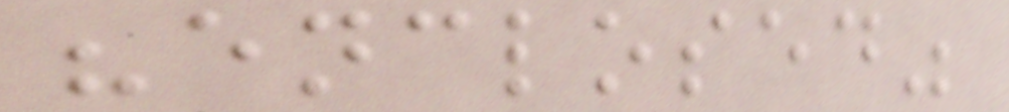"enclosed"
